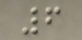6
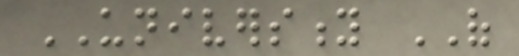UNIVERSITY OF
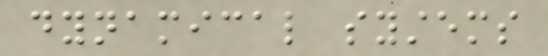dynamical systems
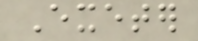Exeter
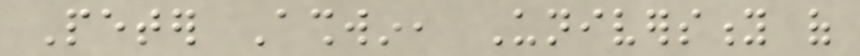Peter Ashwin, University of
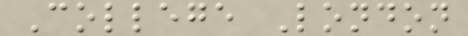College London
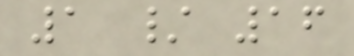1 / 16
